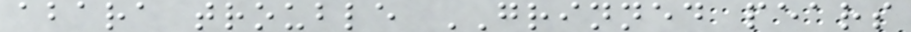abara trouble GRINNED pears
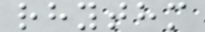rhythm
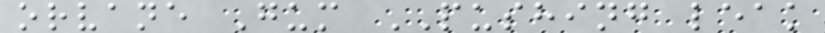orvane Gum PUSHING leak
